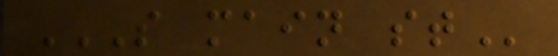S MAIN ST
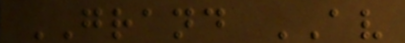GRAND AV
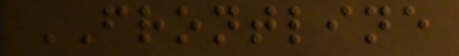FRONTLINE
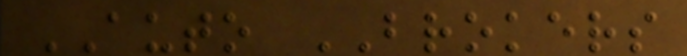AUTO BROKERS
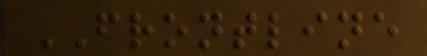FRONTLINE
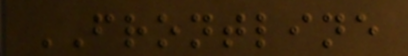FRONTLINE
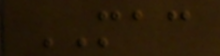MAC
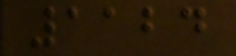1124
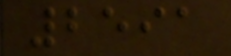2591
